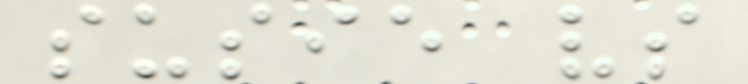susie vs
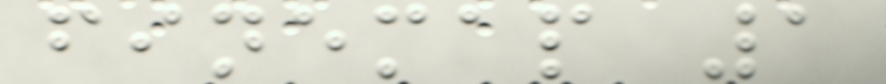finemap 1
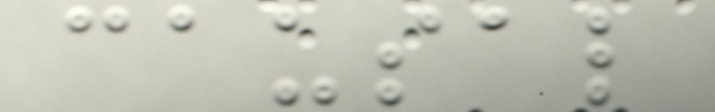causal
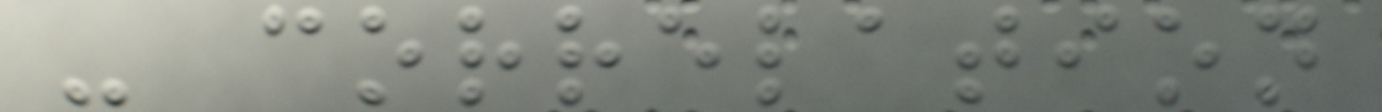- correlation
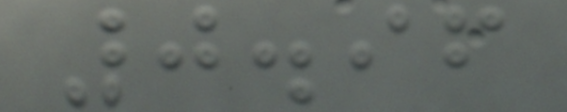0.96
